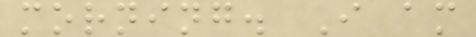morning. I am
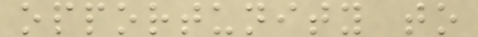opportunity to
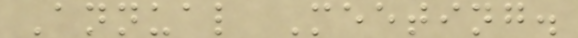Annual Meeting.
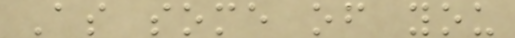As some of you
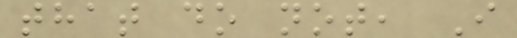that do not, I
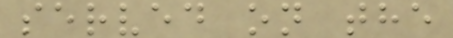served on the
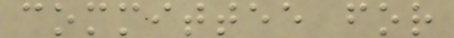committee for
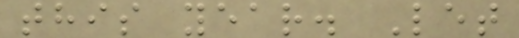this year. Let
